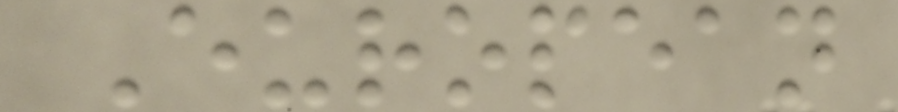European
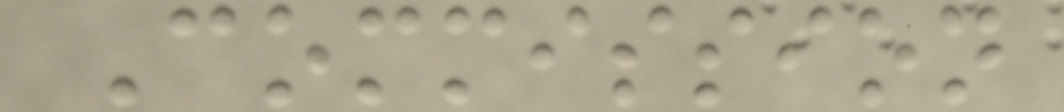Commission
